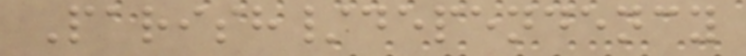Parish/dependency
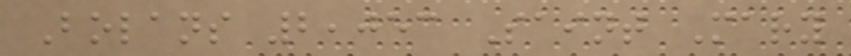Bolans 2,053 Saint Mary
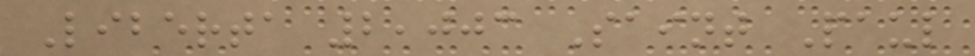Liberta 2,003 Saint Paul
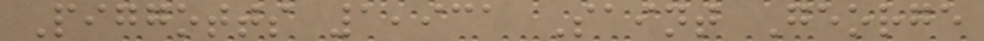Piggotts 1,931 Saint George
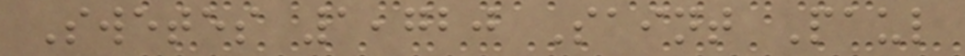Swetes 1,720 Saint Paul
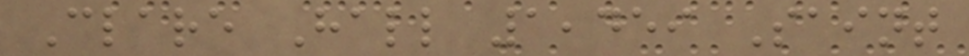Clare Hall 1,459 Saint
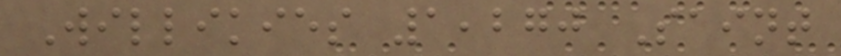Willikies 1,270 Saint
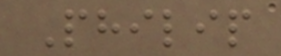Philip
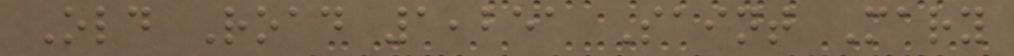Old Road 1,251 Saint Mary
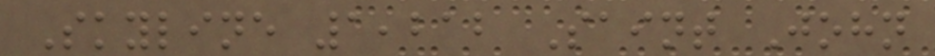Skyline 1,212 Saint John
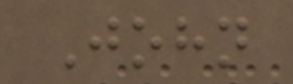John
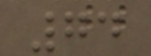74
